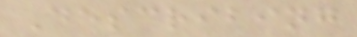Describing
